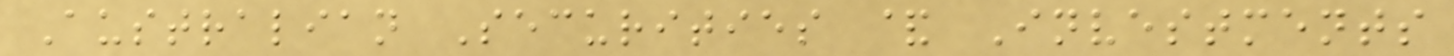Australian Securities & Investments
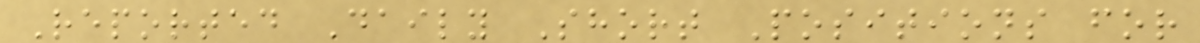Reported Daily Short Positions for
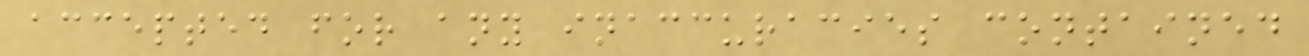accepted for any inaccuracies contained
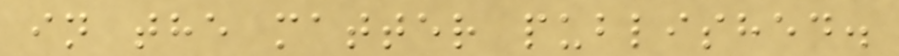in the matter published.
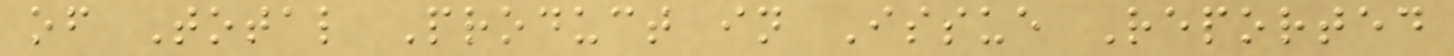of Total Product in Issue Reported
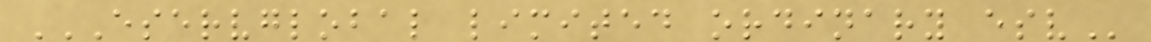ESERVGLOBAL LIMITED ORDINARY ESV
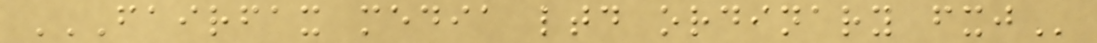FAIRFAX MEDIA LTD ORDINARY FXJ
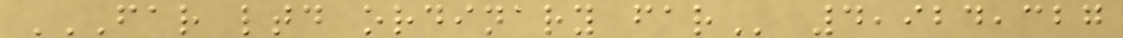FAR LTD ORDINARY FAR 4,924,327
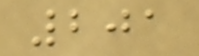201
